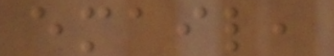email,
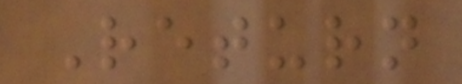Return
